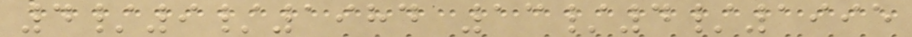4/9/1984 13/4/1995
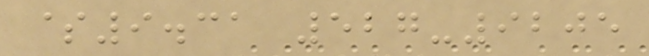$9.31 527-9205
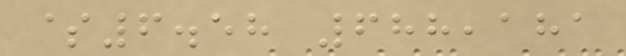$6.58 688,181
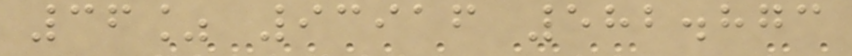36% 93916 582.873
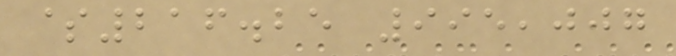$216.25 995,007
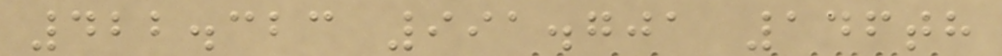422.323 991.701 146th
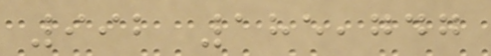992 185,747
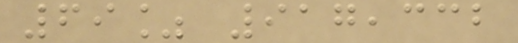69% 917,332
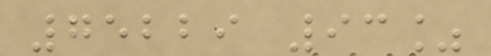75229 93%
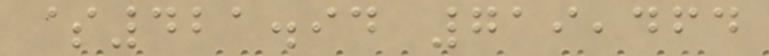$421.94 719,464
